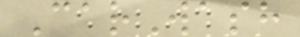CarWash
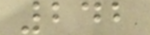242
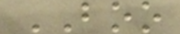BOO
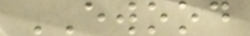EWOOD
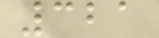321
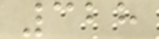328
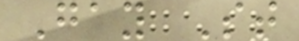Gay St
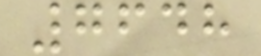7648
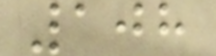108
